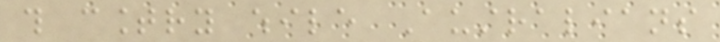this country while Australians
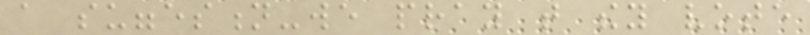a suggestion-we pray that they vote
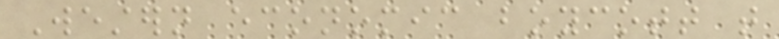Western economic boycott that
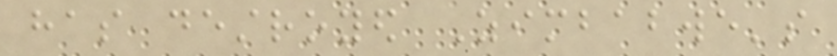has destroyed Zimbabwe's
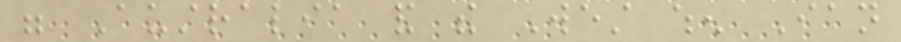were Australia and the West when Ian
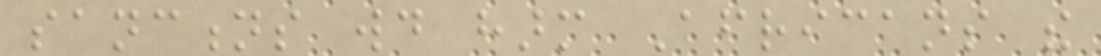sanctions would harm Africans the
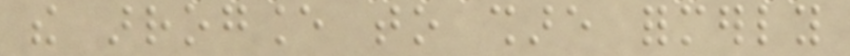the arrogance to share formerly
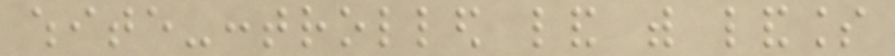white-controlled land with landless
